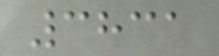3831
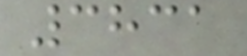3831
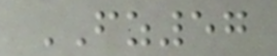FZ57
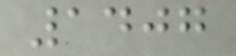1407
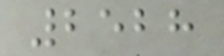2528
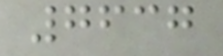7637
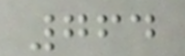764
